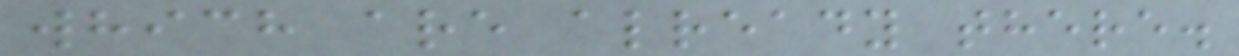which are already there.
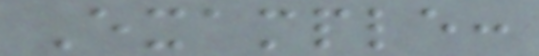Example:
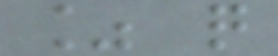% q
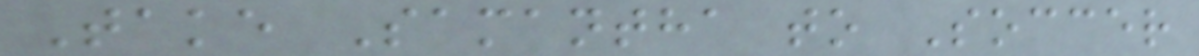Take Samantha to Soccer
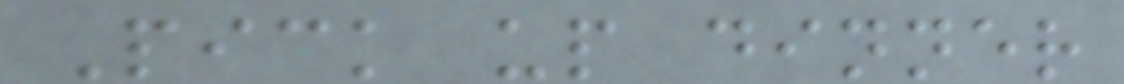Pick up dinner
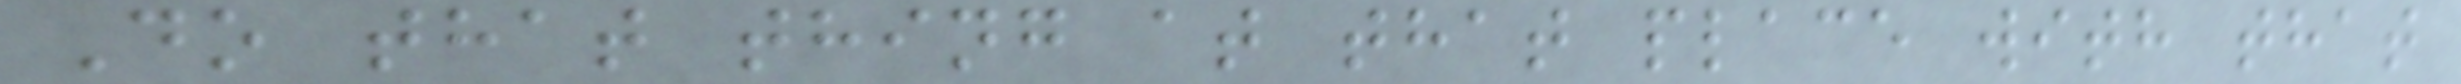Do that thing at that place with that
